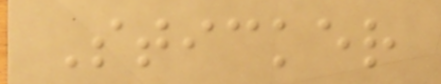Sticker
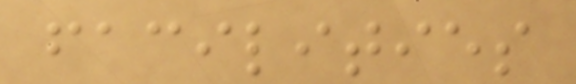facilities
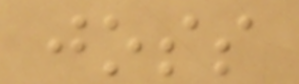joss
